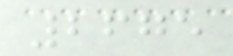2675
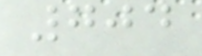704
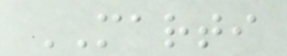MARTI
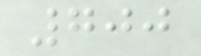700
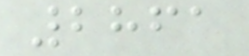2861
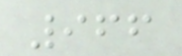966
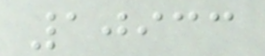10933
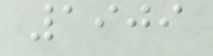1909
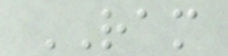RAM
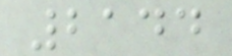2144
